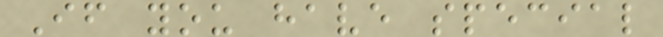If you have special
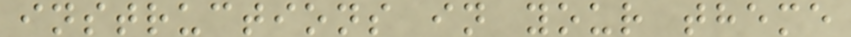instructions in your theme
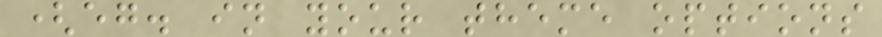(eg. in your theme options
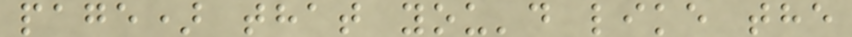page) that you'd like the
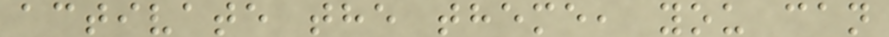activate the theme, you can
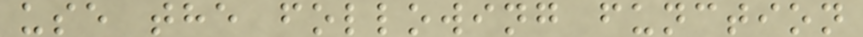use the following function
